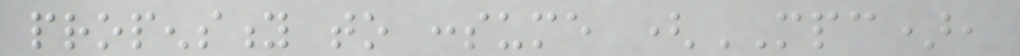propensity to consume (MPC),
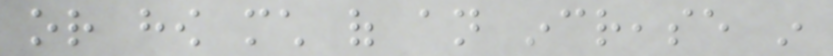or how much of an increase in
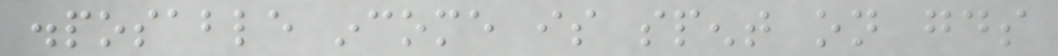disposable income is spent on goods
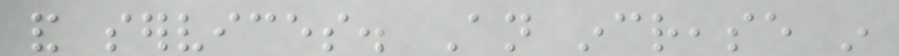and services. An increase in
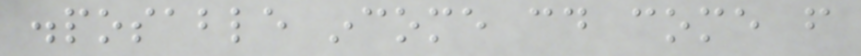disposable income could come from
